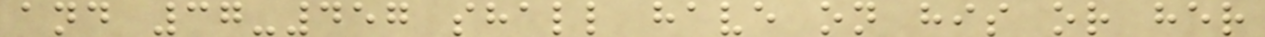and 37-457 shall have on his or her
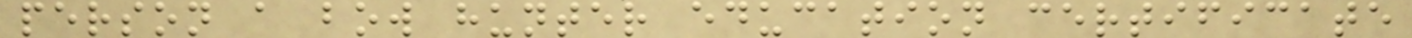person a bow hunter education certificate
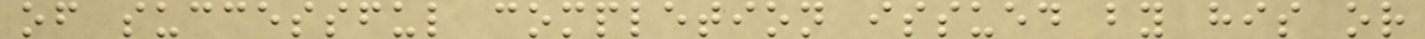of successful completion issued by his or
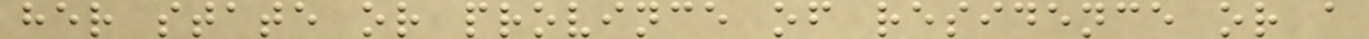her state or province of residence or a
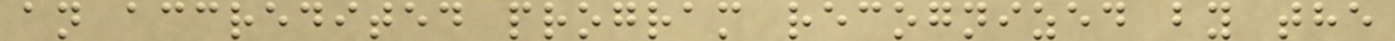an accredited program recognized by the
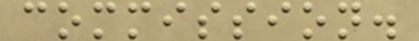commission.
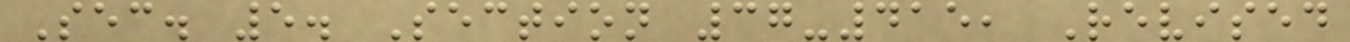Sec. 5. Section 37-415, Revised
